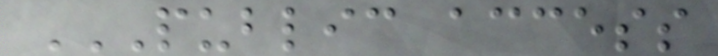PUBLIC ACCESS
